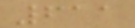611
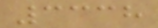3338
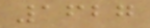1627
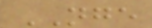NGE
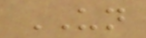UN
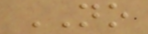NO
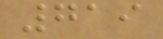719
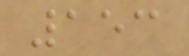153
